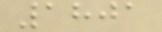1801
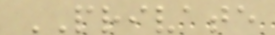PRIVATE
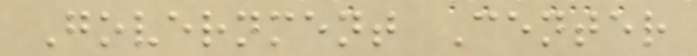Government Center
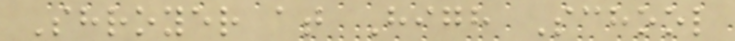Shroyer at High School
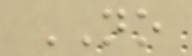NO
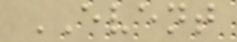EVENT
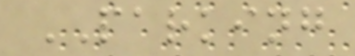PARKING
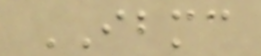IBMC
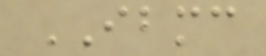IBMC
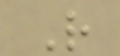R
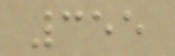355
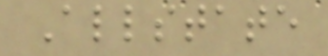Allstate
